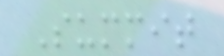Summit
